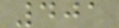401
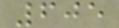605
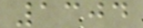1304
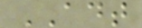ADT
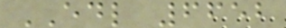EDL 6652
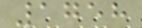1758
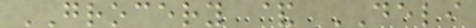GROCERY & DELI
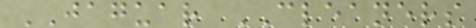JAGUAR CLEANERS
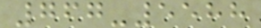767-5588
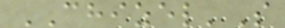CHIZEL'S
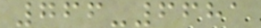766-6681
